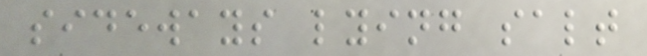sideways lying salt
